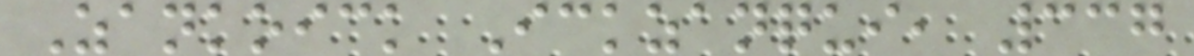Zankoick Ickzanqui, 337
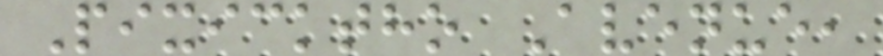Pixicktho Avenue,
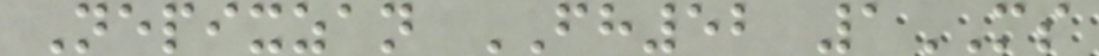Nepixzan FH52 1MS
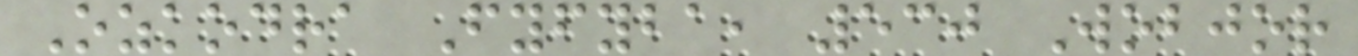Ozkodra Fyfyba, 530 Wobjor
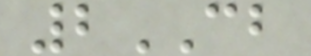2CB
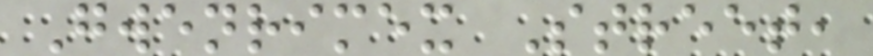Gwenrimex Street,
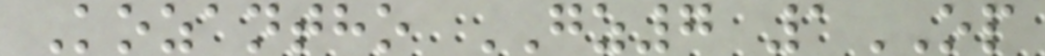Kozantho GZ7 1OP
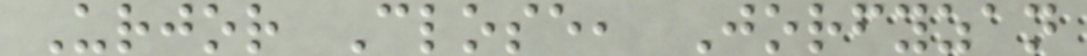Urjor Close, Jorfyzan
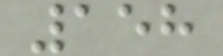158
